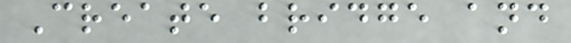Create bridge and
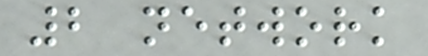2 network
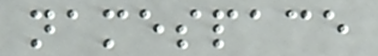namespace
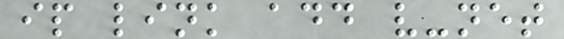ip link add v-net
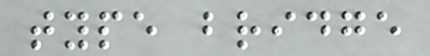type bridge
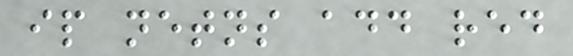ip netns add red
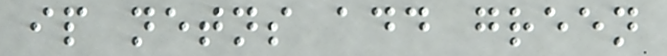ip netns add green
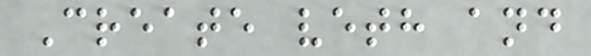Create veth and
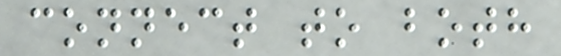connect to both
